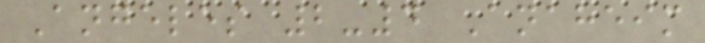Angeles 2-4 Anaheim
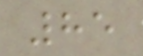85
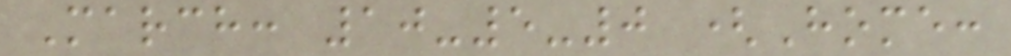March: 10-5-0 (Home:
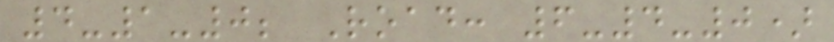4-1-0; Road: 6-4-0)
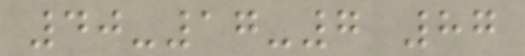40-17-7 87
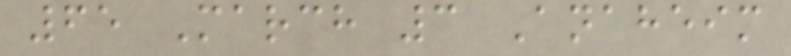65 March 3 Anaheim
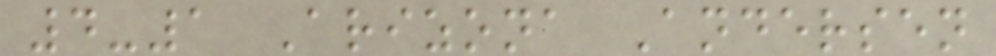4-1 Arizona Andersen
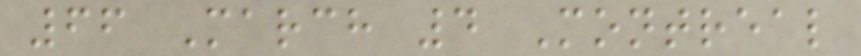66 March 4 Montreal
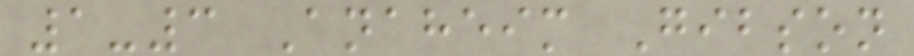1-3 Anaheim Gibson
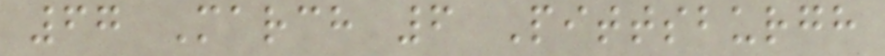67 March 6 Pittsburgh
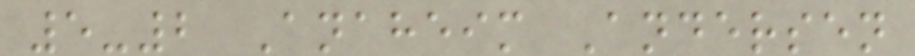5-2 Anaheim Andersen
